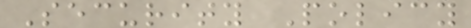Security Policy
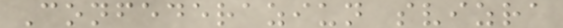Confederaziun svizra
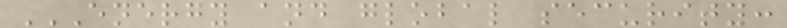ENERGY AND GLOBAL SECURITY:
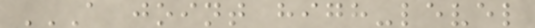A JOINT HIGH-LEVEL
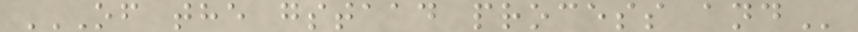OF THE GSTAAD PROCESS AND
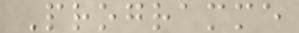Programme
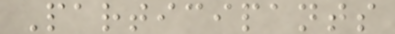Participants
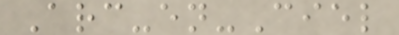Arc-en-Ciel
